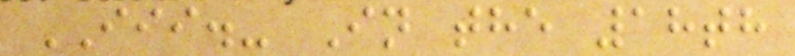III.- In the 18th
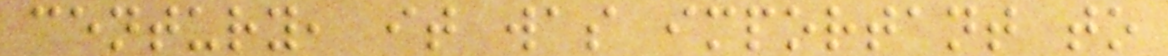century, it was important to
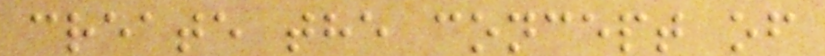create the concept of
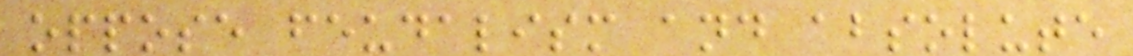oppose feudalism and absolute
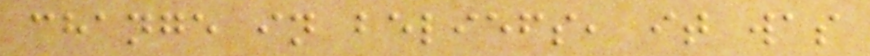change in beliefs, it was
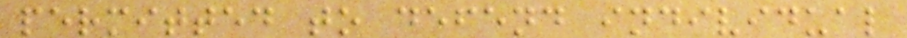permitted to defend individual
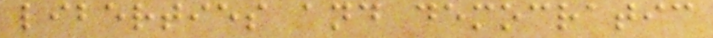liberties and democratic
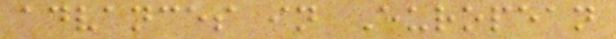advances in European
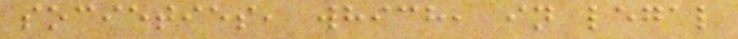societies, which, in legal
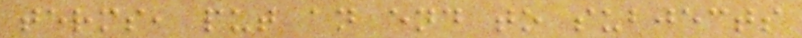terms, put an end to subjects
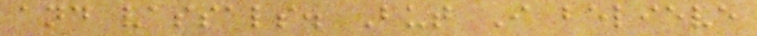and vassals. But I believe
